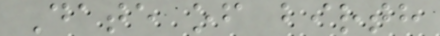Date of birth
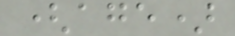(age)
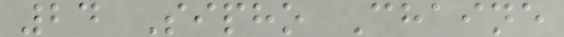24 Sipho Chaine
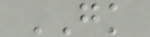GK
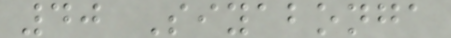40 Siyabonga
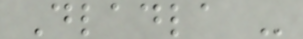Dladla -
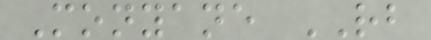Monyane RB
